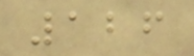126
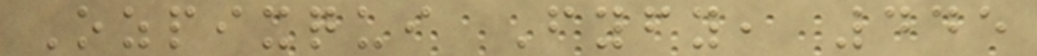Ozpixqui Fyfy, 445
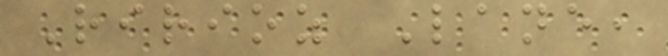Ririoz Lane,
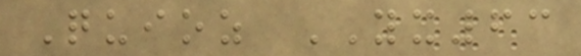Quioz YX63
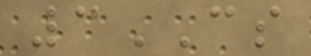3CS
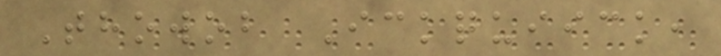Thowob Ickquiick,
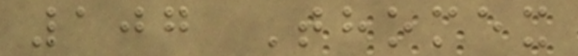107 Thomex
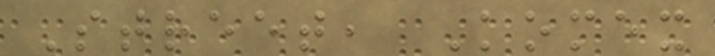Street, Komex
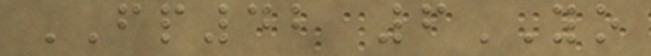FP42 6YO
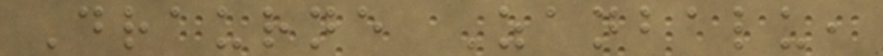Draurne Zanbalu,
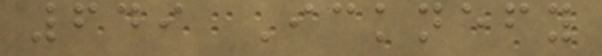649 Icknefy
